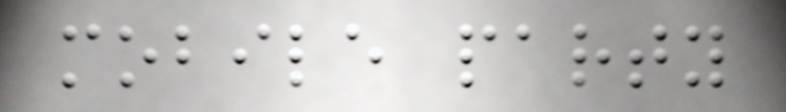mobile party
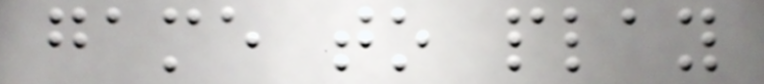game to play
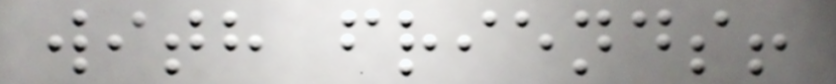with friends!
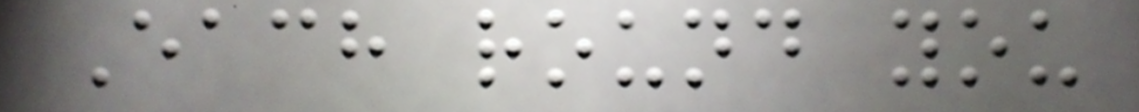Each round you
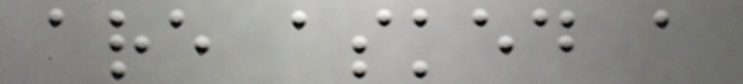are asked a
